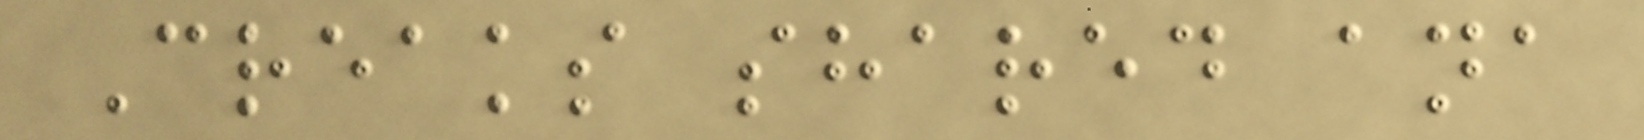Creaks shared ana
